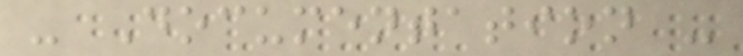- Documentation -
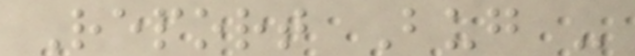Report Bug -
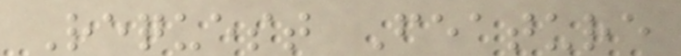Request Feature
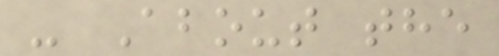- About the
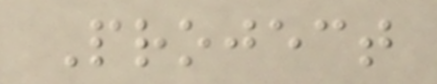Project
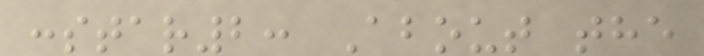:star2: About the
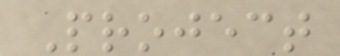Project
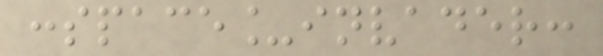:space_invader:
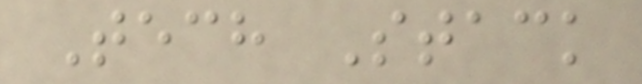Tech Stack
